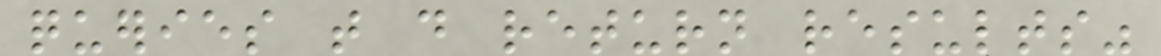queries that do return results"
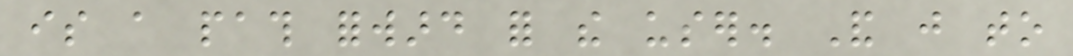is a path forward for the user. And just to
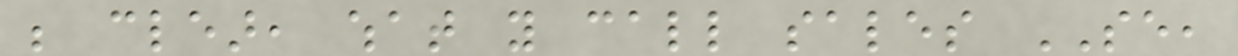be clear, what you call sales SE,
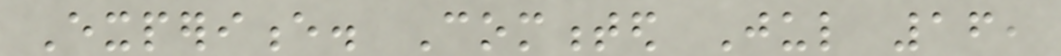Experience. Commented Jul 16,
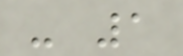- 1
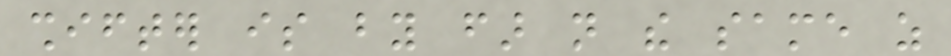shifter is by far not the same as
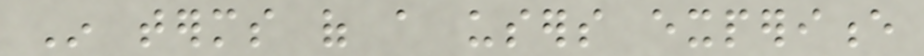In terms of a users experience
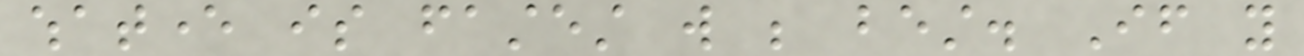whatever is fastest will be best. If you
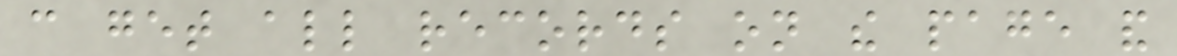can get all records on the page and
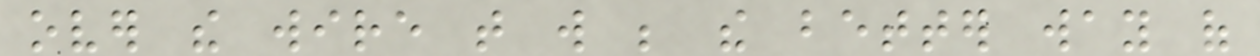over the wire that will be the better way of
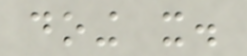doing it.
